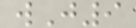wJ9
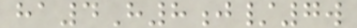ha4H8j/7w
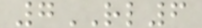7RL6
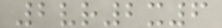2vr2x6
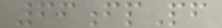66fpPf
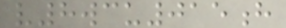v8wcu015h
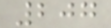207
